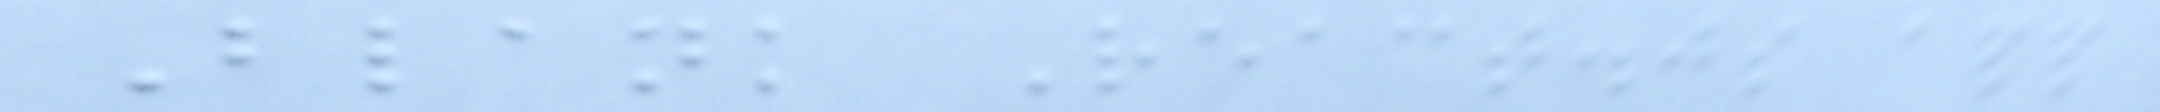Blank React.js app
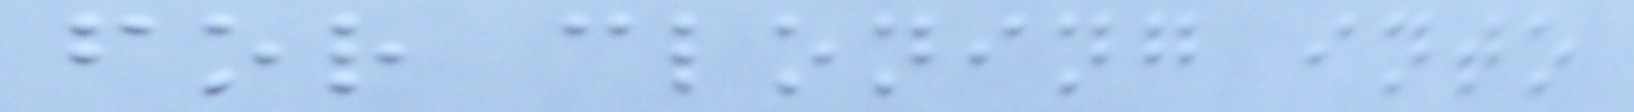for cloning into
